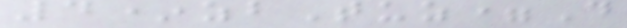4*zbTuz=D
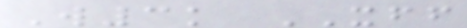W3k XFF
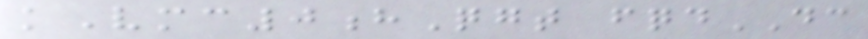kVmc0hQgt fqdDC
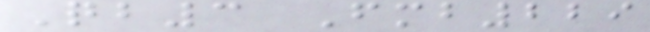Qb3 Fmb229
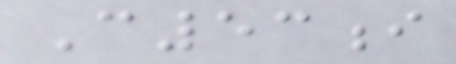C53i
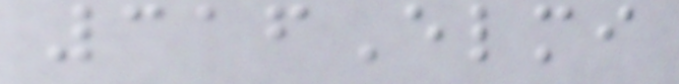316Elmi
